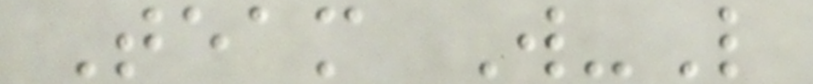Team W-L
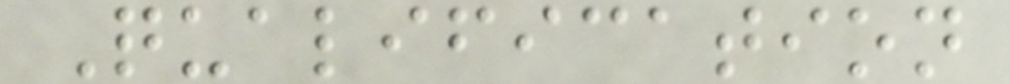Qualification
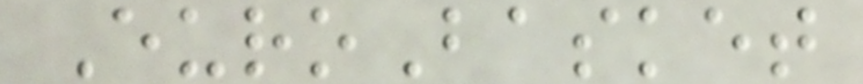EuroBasket
